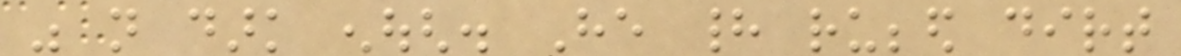was not dark enough. He had rubbed dirt
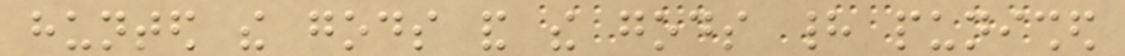hunted the gods and the gods had punished
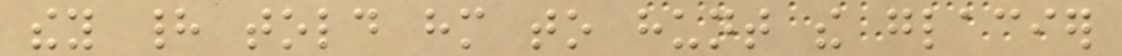they had told him to hunt the glacier
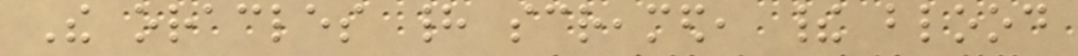The oracles had screamed, their blood
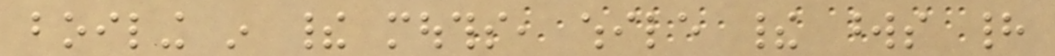boiling in their mouths, while their words had
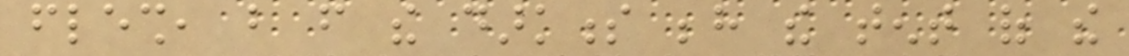flesh, but from the darkness behind the tent of the
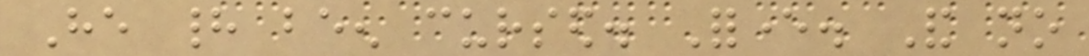He had been cursed. Forever. And no
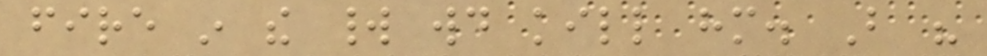fire in the world would kill him. But his
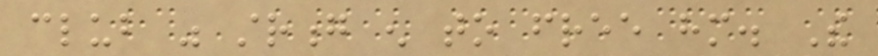club was strong enough to free him. The
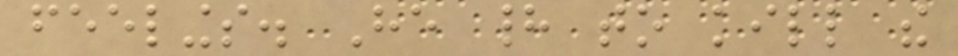feelings. He had to kill the
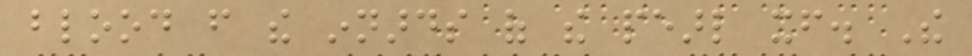blood from the innards of the pearl itself. The
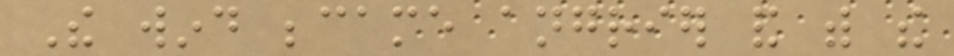The wind became angrier and with the
